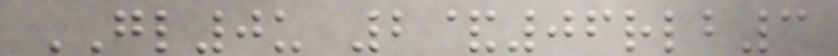GL0u 2&06rlb3
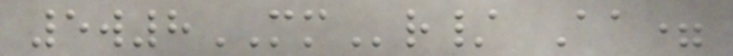5w8MMr/ Aa=
